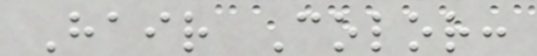Hair Color:
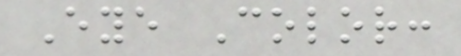Eye Color:
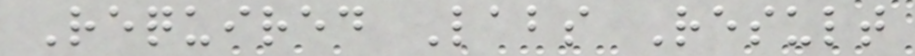Required Labs Result
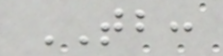TB:
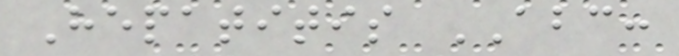Hepatitis ABC:
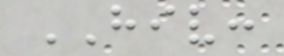HIV:
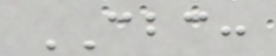CBC:
